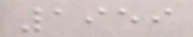1959
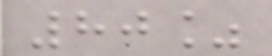80%
